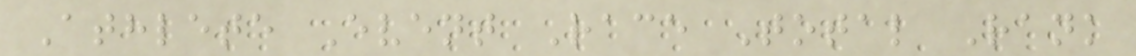Athlete Event Race Total Rank
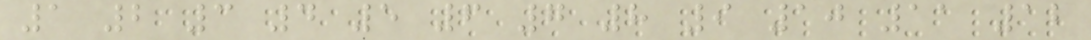1 2 3 4 5 6 7 8 9 10 11 12
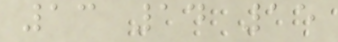13 14 15
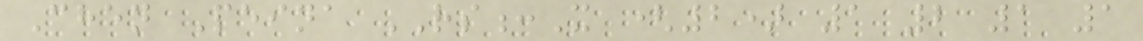Chen Peina RS:X (2) 1 2 1 1
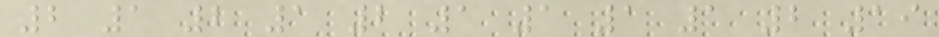2 1 2 1 2 1 1 1 1 2 19
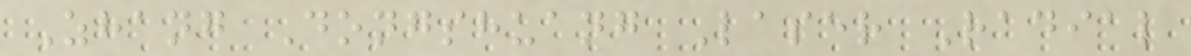Zhang Dongshuang Laser Radial
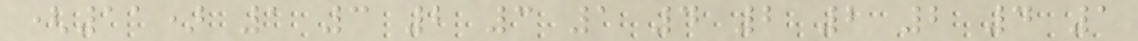(11) 1 3 2 3 1 4 2 2 2 4 1
